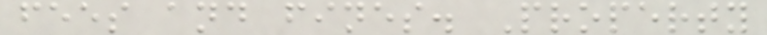fees and fines. Property
